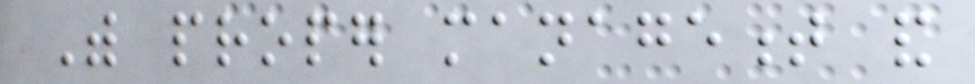With proper management and
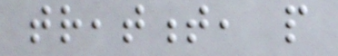treatment, people
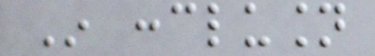In conclusion
